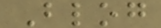Blog
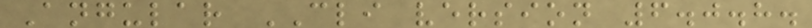Angular CLI version 6.0.8.
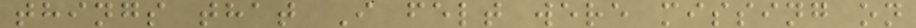things that I felt were missing on
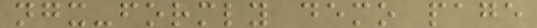ngx-formly demo page
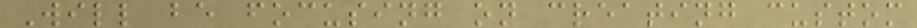Will be focusing on creating custom
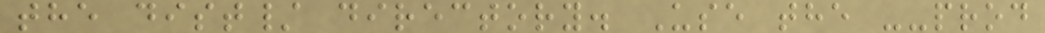the dist/ directory. Use the --prod
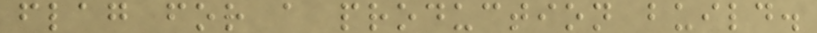flag for a production build.
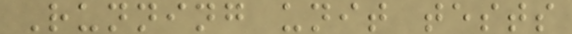Running unit tests
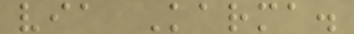via Karma.
